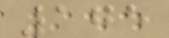175
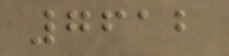7612
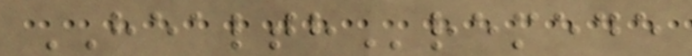HEALTHremede
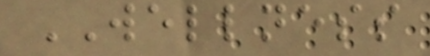WELLNESS
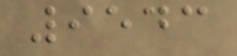9543
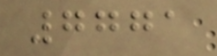7771
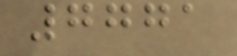7771
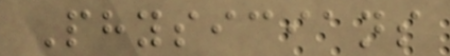Physicians
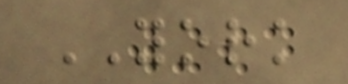YORK
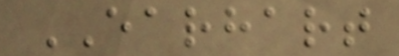EARHART
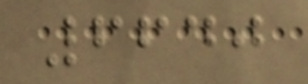6640
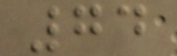74
